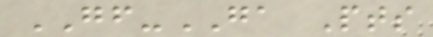GF-GA Pts
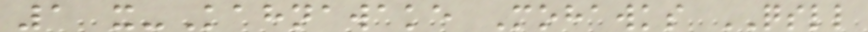1 x-Kahnawake Mohawks QSLL
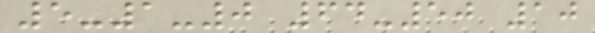5-1-0 64-50 10
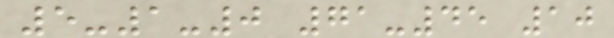5-1-0 71-45 10
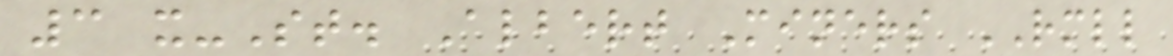3 x-St. Albert Miners RMLL
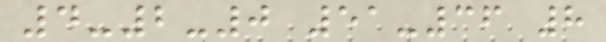4-2-0 51-36 8
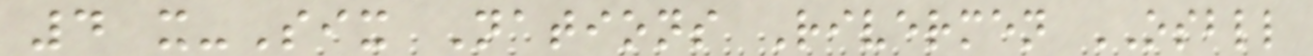4 x-Six Nations Rivermen OSBLL
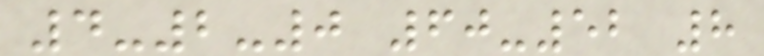4-2-0 60-52 8
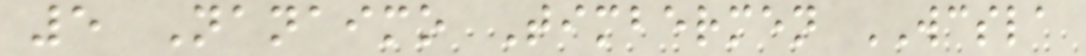5 Nanaimo Timbermen WCSLA
